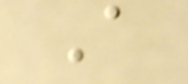A
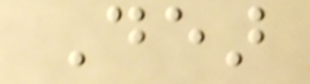Dear
